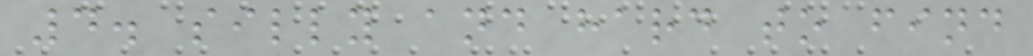4. silly and hard to find
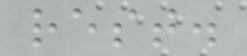rest.
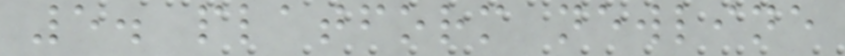5. platform newline
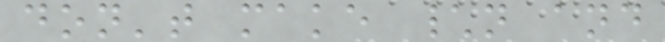don't make \n and
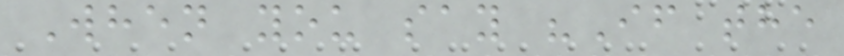When you say "If the
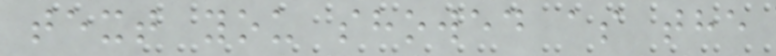text you showed as the
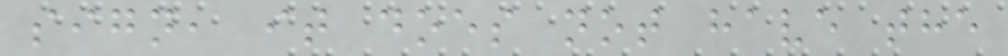sign, it does not have the
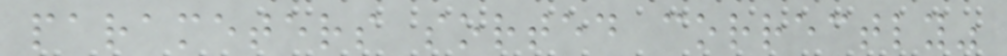parameters sorted correctly"
